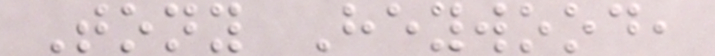Tony Heywood,
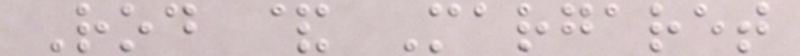Rod & Margaret
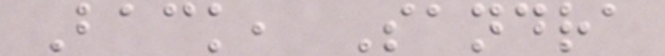Back, Sandra
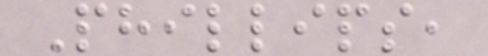Phillips,
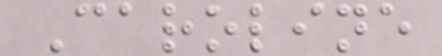Caroline
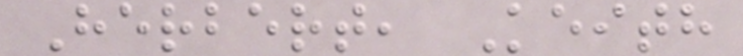Herbert, Keith
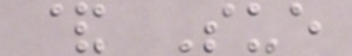& Sue
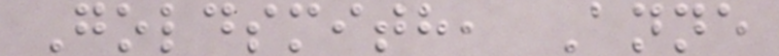Goldsmith, Anne
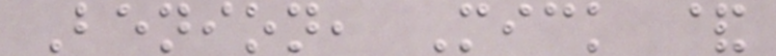Benion, Mick &
